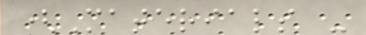(Materials -
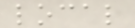local
